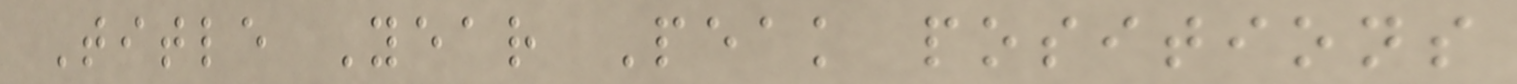Title Year Peak positions
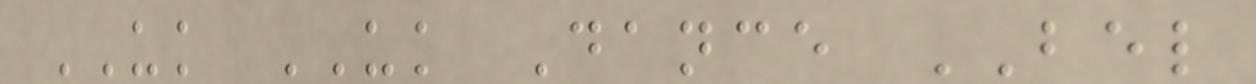UK UK Dance BEL
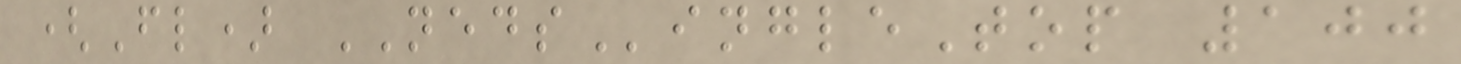(Fl) NEDSingleTop 100
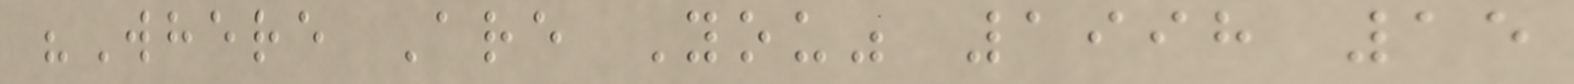"Where Are You" 1998 15
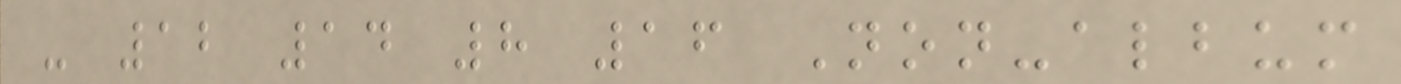- 12 14 8 16 Non-album
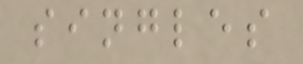singles
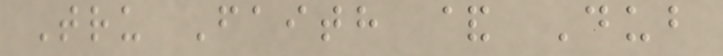Tru Faith & Dub
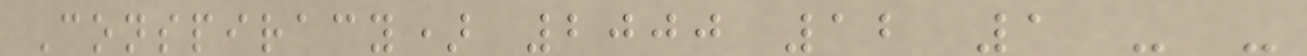Conspiracy) 2000 12 1 - -
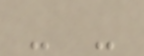- -
